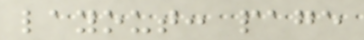layout: page
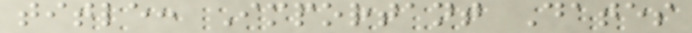title: Important Dates
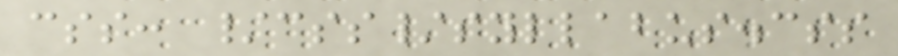css: /css/syllabus.css
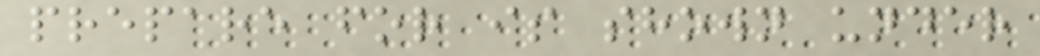prepare for is shown under
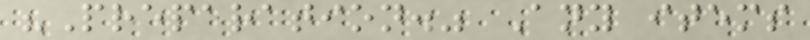"Preparation." Any items
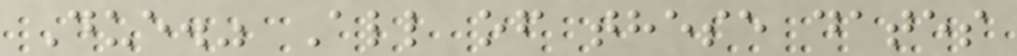Due." All of these dates
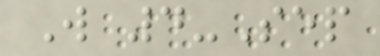W 4-Sep
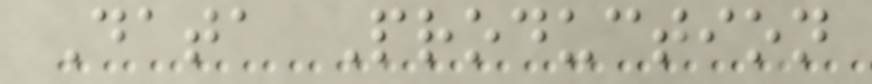Data Production
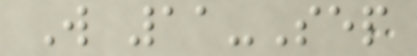W 11-Sep
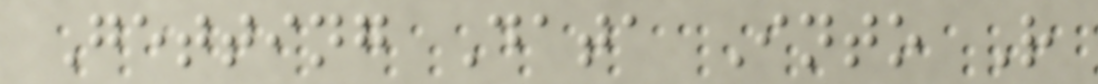Getting Data Into R
